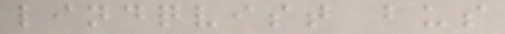lindqvist bus
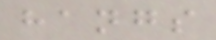hangs
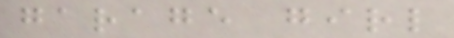garage girl
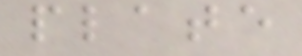plate
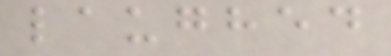laughed
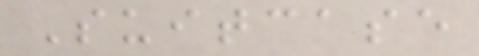Suitcase
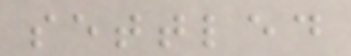settled
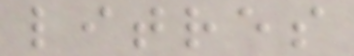litres
